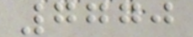7770
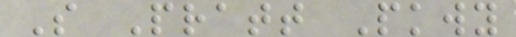S Pratt Pkwy
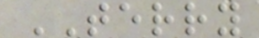TERRY
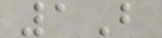1B
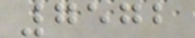7572
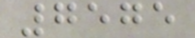7575
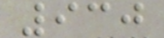930
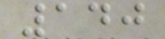140
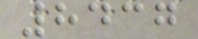8437
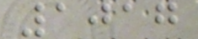1017
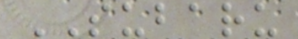SUBARU
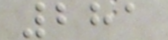281
